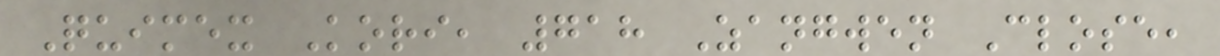Quimex Kori, 718 Zangwen Close,
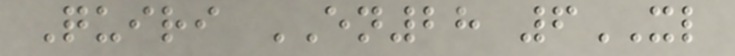Quiri EN28 6XL
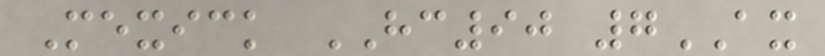Mexick HC90 7AX
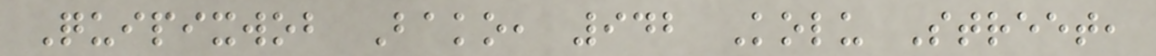Quipixwob Bako, 942 Kolu Street,
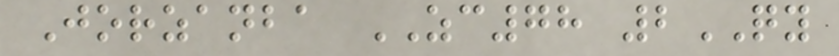Jorzanba ZC78 2QY
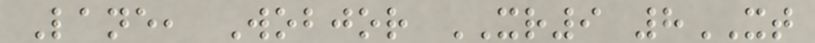Lane, Wobjor XR9 8XT
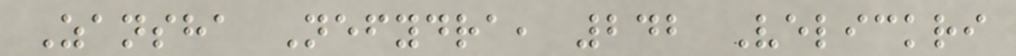Zansha Nefydra, 242 Velickri
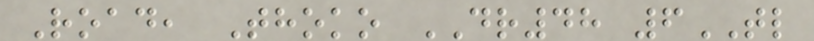Road, Thoko DR48 6TL
